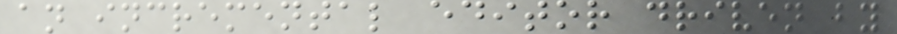an incremental editor driven by
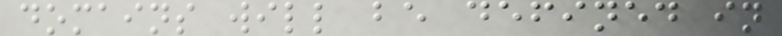domains will be defined in
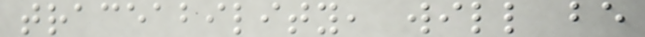traceability, will be
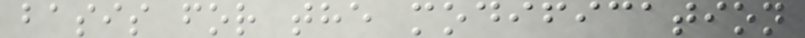basis for the modification
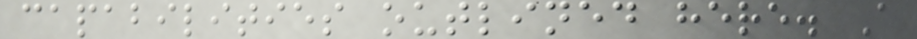capabilities outlined here. A
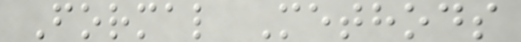Formal Methods
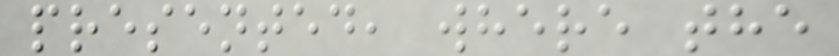presented, where the
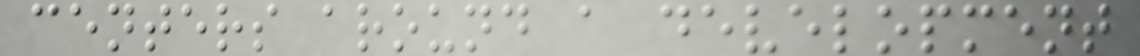centers around a development
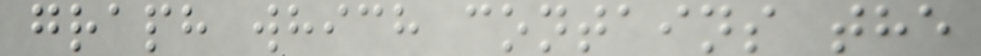graph which contains the
